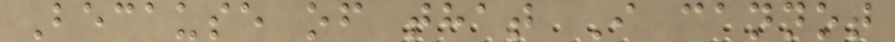Because of that I cannot
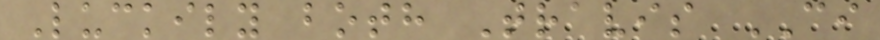Luckily both Travis CI
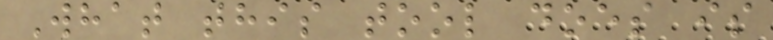What this tool does is
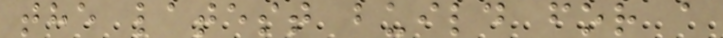the latest build for a
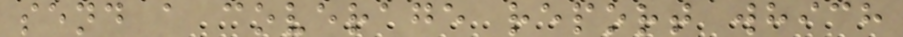send a coverage report which
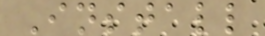Install
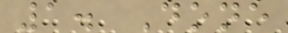1. Done
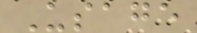Usage
